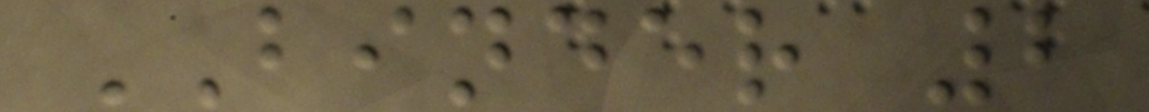BINDER 2
